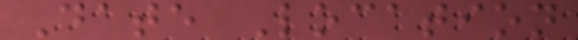Date Location
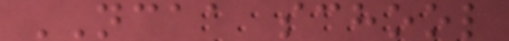NCAA school
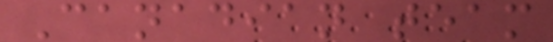Canadian team
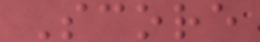Score
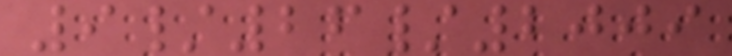9/26/2009
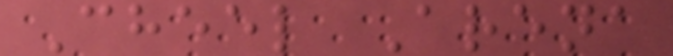Cheel Arena
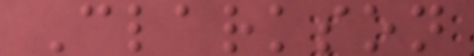Clarkson
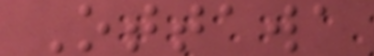Ottawa
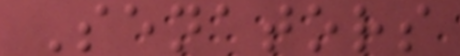Senators
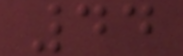44
